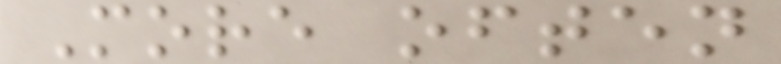More often
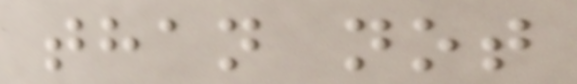than not
